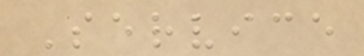Service
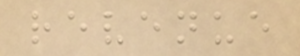revenue
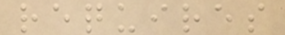requires
